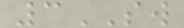3SW
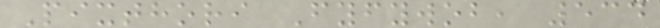Pixthori Fyfywob, 534
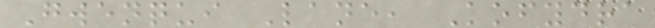Gwenqui Lane, Kofydra
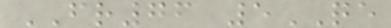FR76 5QE
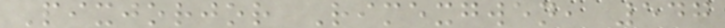Pixjorjor Rimexgwen, 547
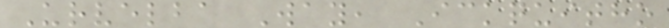Urvelba Way, Ickquitho
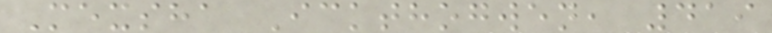Mexsha Ickthogwen, 419
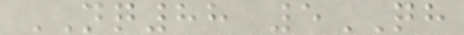NQ88 5QH
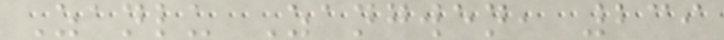Zanlu Zangwen, 239
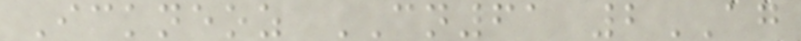Ickneoz CN61 2AG
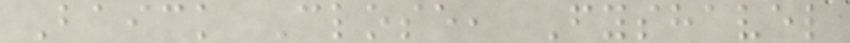Baick Close, Fyshavel
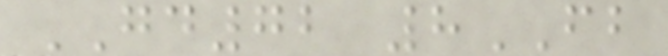GD72 8FB
